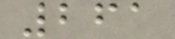261
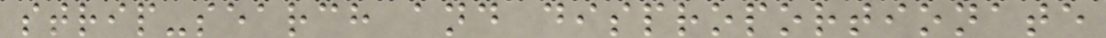strip-search and disproportionate
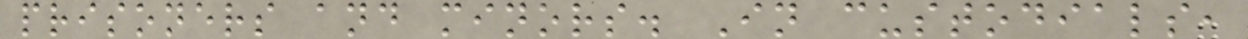prisoners and minors. In custodials,
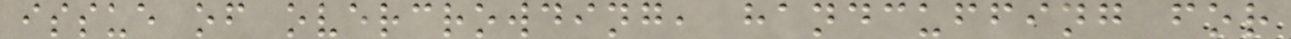issue of overcrowding, handcuffing for
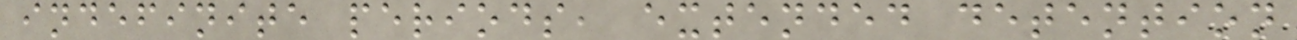indefinite periods, extended detention
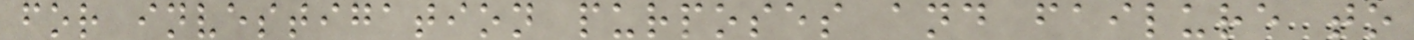for investigation purposes and failure to
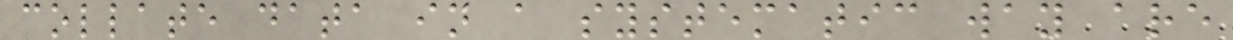collate data in a systematic way are
